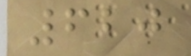620
